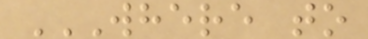WHERE TO
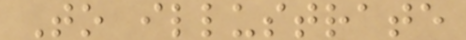To illustrate
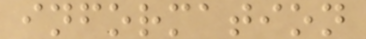information
